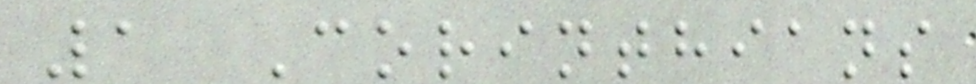1 Corinthians
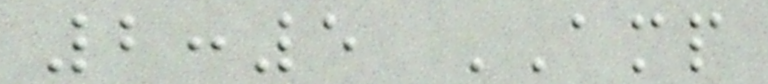2:5 AMP
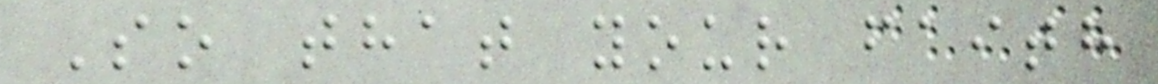So that your faith
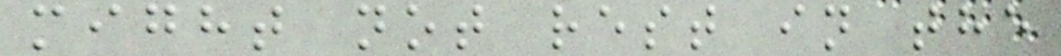might not rest in the
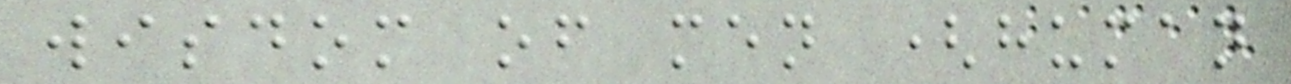wisdom of men (human
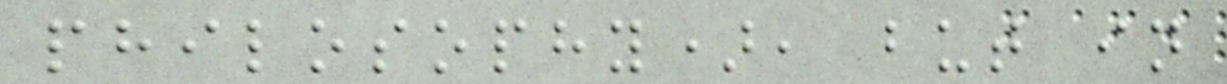philosophy), but in
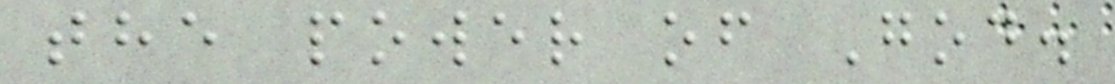the power of God.
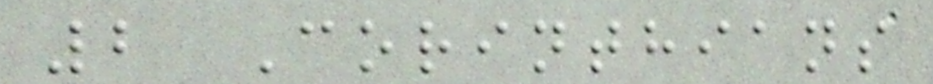2 Corinthians
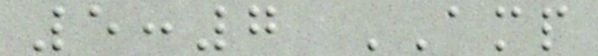5:7 AMP
